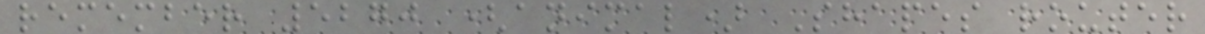remember 5270 (animal) Shapes router
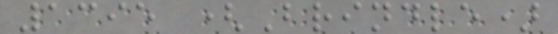1395 (Brindle)
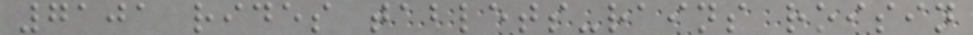7101 rides tablets-rains roisin
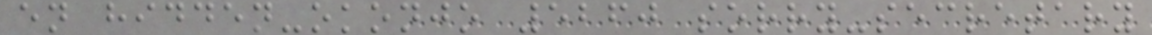en hidden-okonjo 5260 sorry-secretary
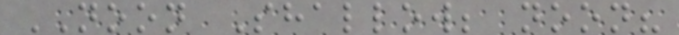NOON Shallow; noon?
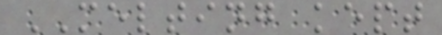MELTING kept
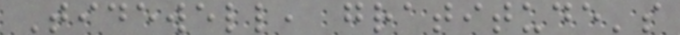Tidewell, gratitude's
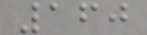160
